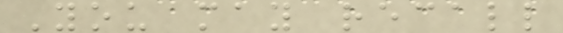You may recall
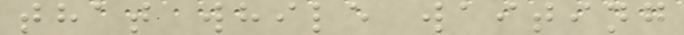that while waiting
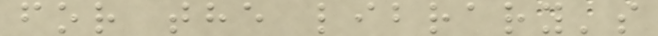for the library's
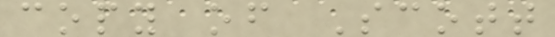copy of Scott
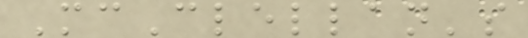McClellan's
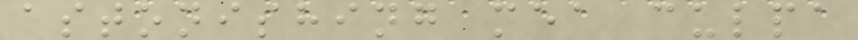astonishing mea culpa
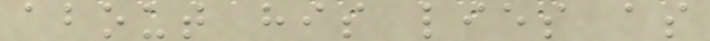about his lies as
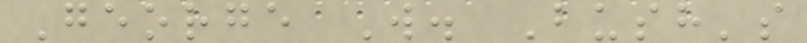George W. Bush's
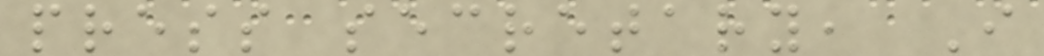press secretary, I
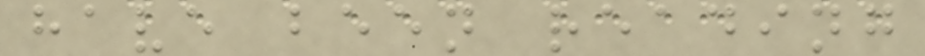have been reading
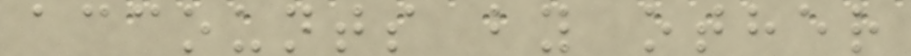accounts by other
